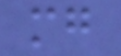mg
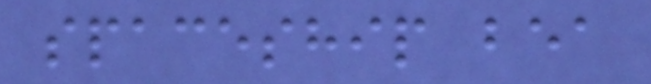spaceship bea
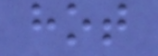hot
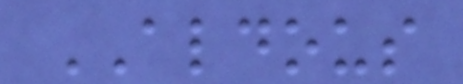ALDOUS
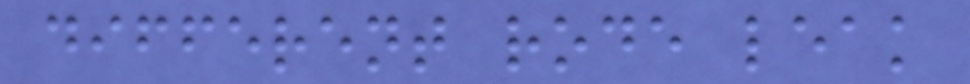different rode leak
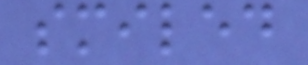smiled
